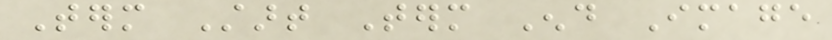Term Start Term End Image
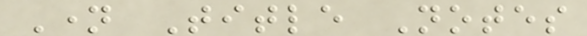Name Title Notes
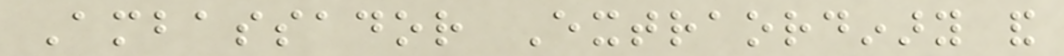Ambassador Extraordinary and
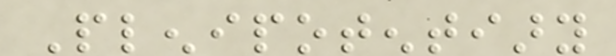Plenipotentiary
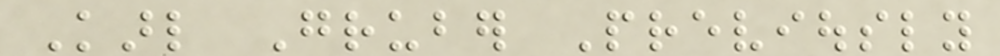Karl Gruber Previously
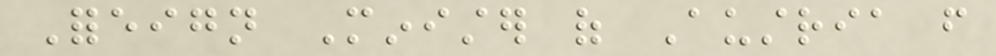Foreign Minister of Austria from
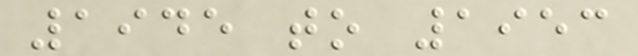1945 to 1953
